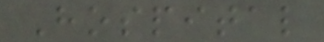Hospital
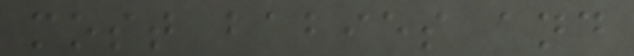most babies and
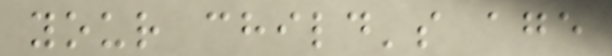your child's age
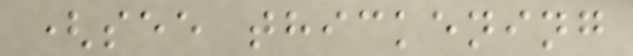(see thickening
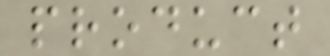product
